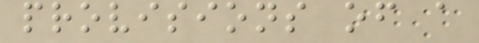provisions of a
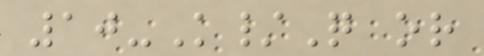10-K/Q or
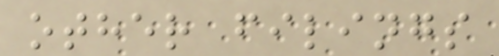other filings
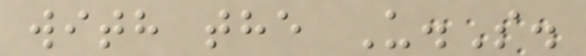with the U.S.
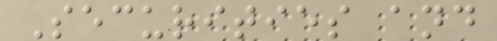Securities and
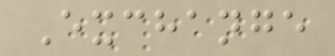Exchange
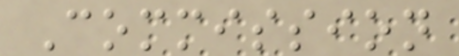Commission
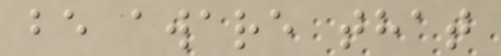be aware that
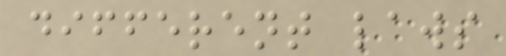different laws
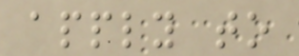apply to
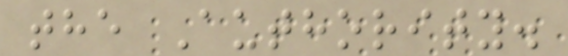the Authority.
